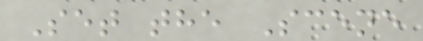Set the Scene
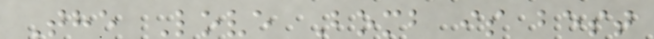The Love Bomb is best
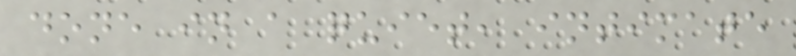done in a quiet, intimate
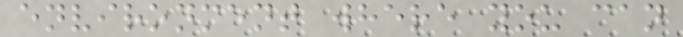environment where you can
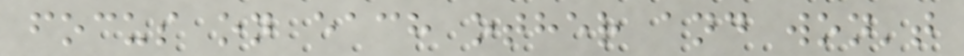focus on each other and won't
